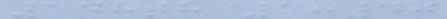148th 1:40
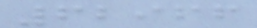62966
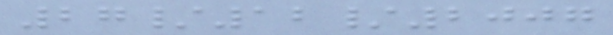27/12/2007
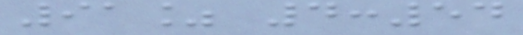91% 4:54
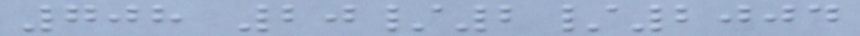708 20/2/2004
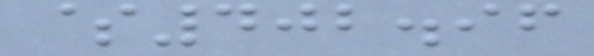$402.96
